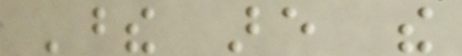These are the
